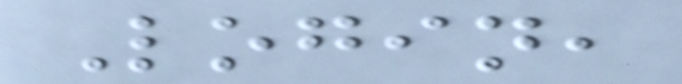Login,
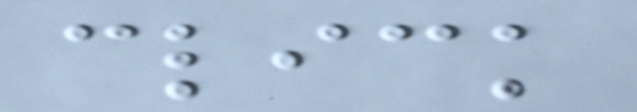click
